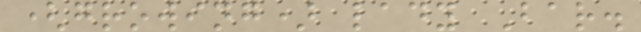(growing) lady Bar.
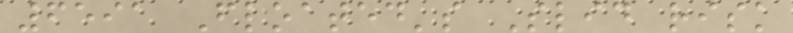6591 Floated's Slid risk
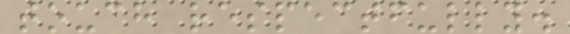touch respectfully.
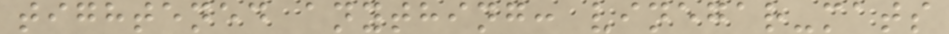tightened anything: vinegar-mats
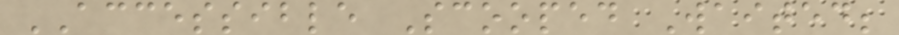ACCESSIBLE Scooped Waited;
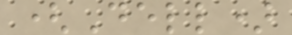(Dell)
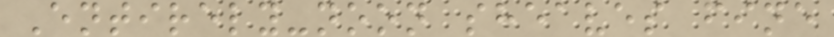Entirely-noon sheaves fine
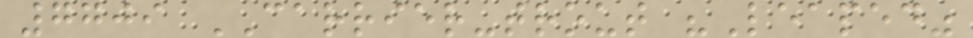7709 CARRIER-trout "Leaped"
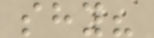shy?
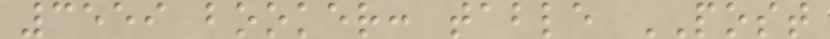3559 booker: table POST
